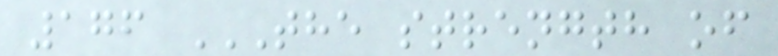176 THE STRENGTH OF
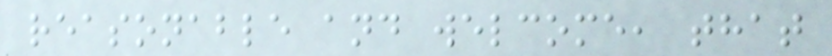reasonable and welcome, that
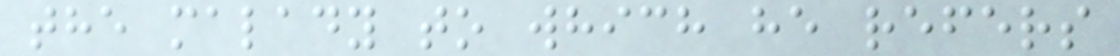the malady to which he refers
